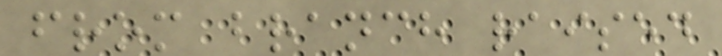from branch raised
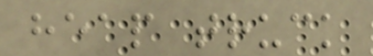heap truck
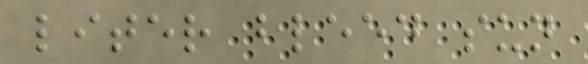liter bleed sun
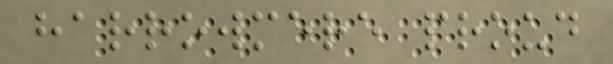harrowmere proud
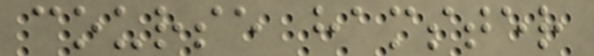course hamster
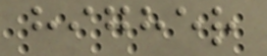higher
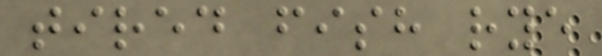tired fish rye
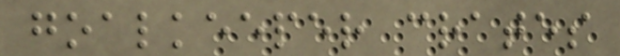goalkeeper crates
